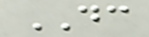DC
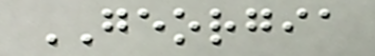GEORGIA
